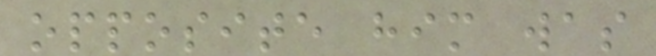opposite him was
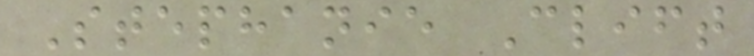Stephanie Clift
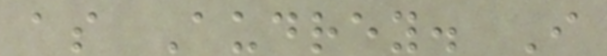as Audrey. I
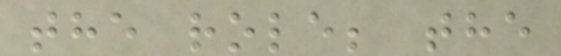the role; the
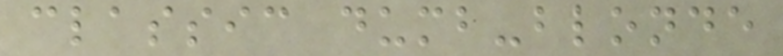classic dumb-blonde
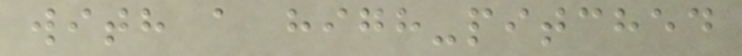with a high-pitched
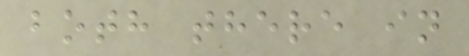both there in
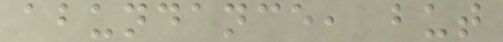abundance, but
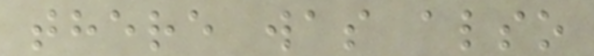there was also
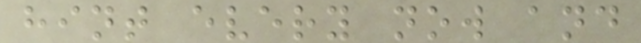hint every now and
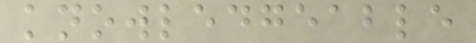knowledgeable
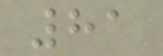81
